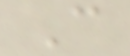C
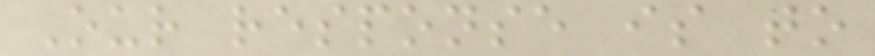Our response is to
